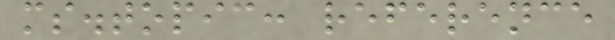ms.topic: reference
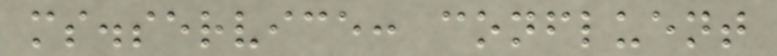ms.service: confluent
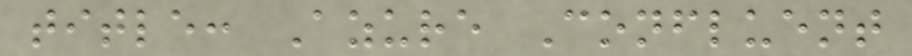title: Azure Confluent
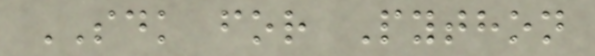SDK for Python
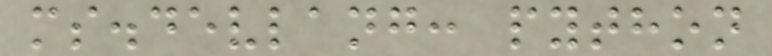ms.devlang: python
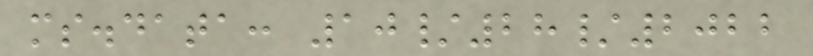ms.data: 10/28/2022
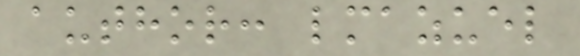author: lmazuel
